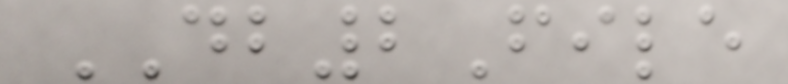DB2File
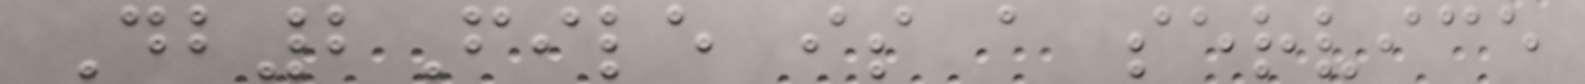Db2File is a service
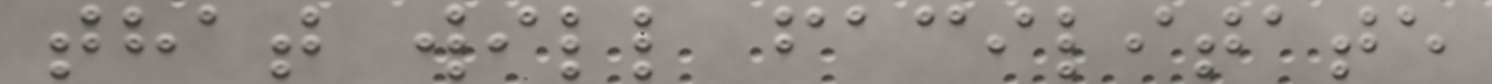that will facilitate
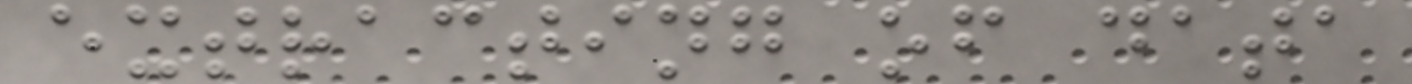extracting of data
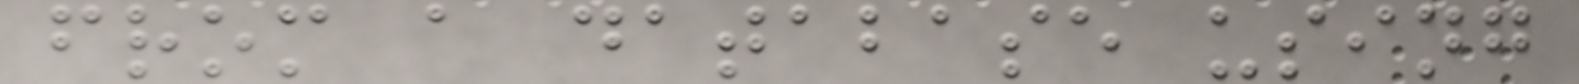from a database using
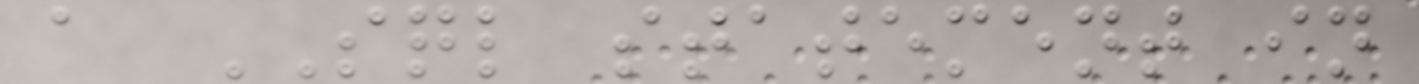a SQL statement in
